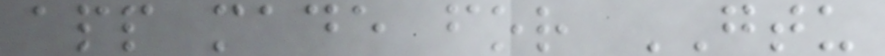app made for GTU
